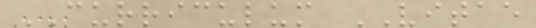CURRICULUM VITAE
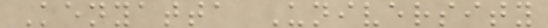Kenyatta University
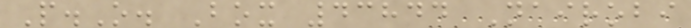P.O. Box 43844 Nairobi
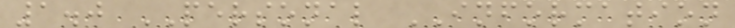1.0 PERSONAL INFORMATION
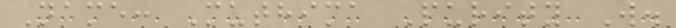Name: Muthima Purity W.
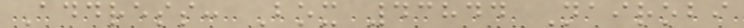Address: Box 43844 Nairobi
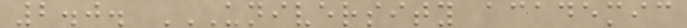2.0. UNIVERSITY ACADEMIC
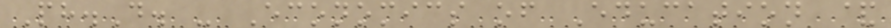Ph.D. - Economics of Education &
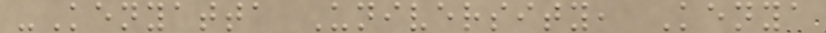-Kenyatta University, Kenya
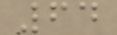64
